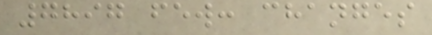7897 few: changes
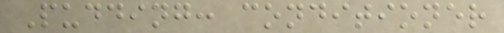Pudding: conditioner
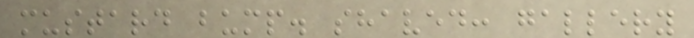mustard bump. shaved: gallery
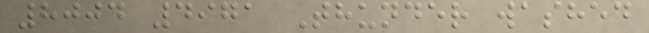8004 4971 Thunder washed
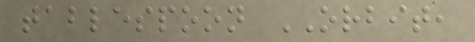tablespoon ORBIT,
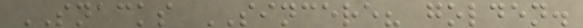SNACKS SINCERE? golden.
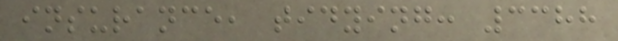insurance, tidying: 3388
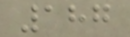187
